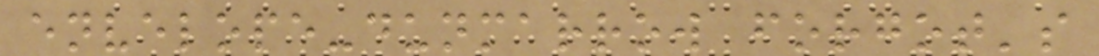envelope-dunmarrow forgot's
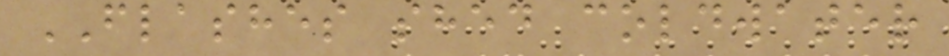FLASHES shed coldwater
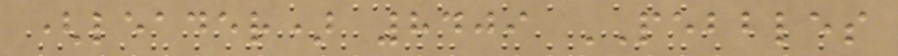(leader) 8409 PEBBLES
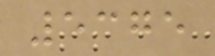5375
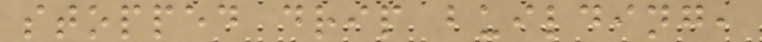stopped drip building,
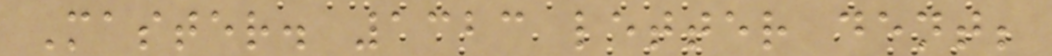Master. 1323 letter dent;
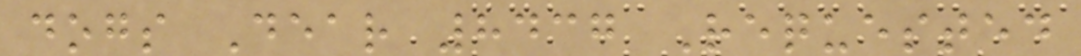dogs Dear 8437 Requested
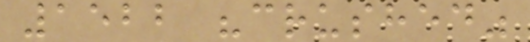1522 "crushed"
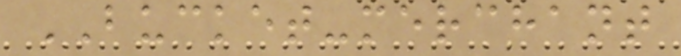BUCKET-merchant
